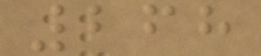268
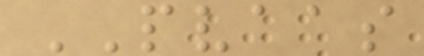PVAAS
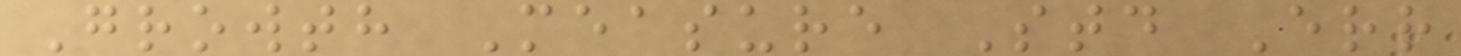Growth Measure Std Err
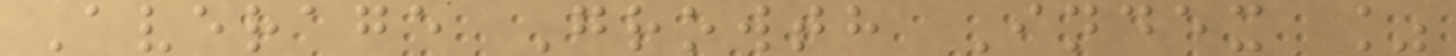Average Growth Index %
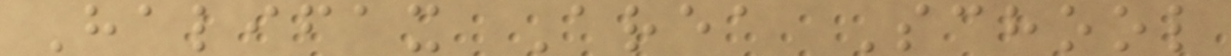Halifax Area School
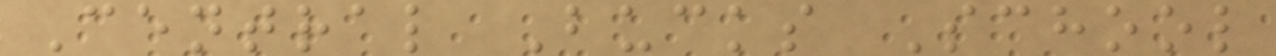Central Bucks School
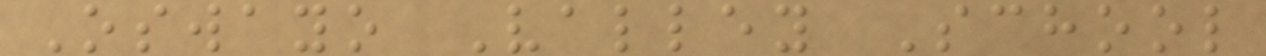Oswayo Valley School
